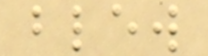blew
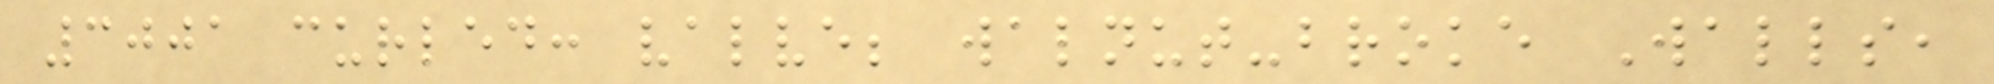3001 curled: valve; walnut-broke Walls,
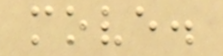move.
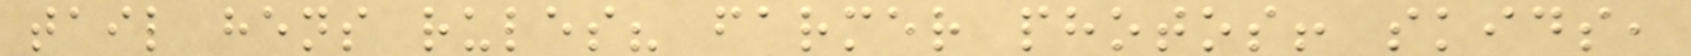tail hens rules? farmer photos! skids,
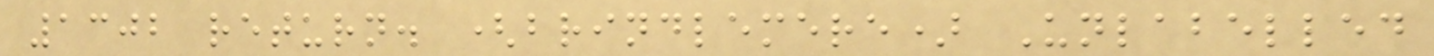1302 return. (brindlemere) Unlabelled
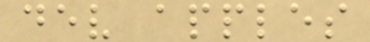dev apples
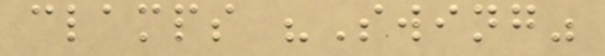clamps "Swing"
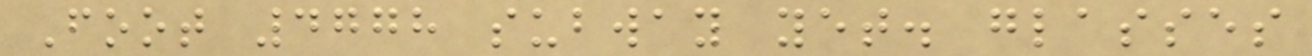Foot 4778 subway yet. glasses
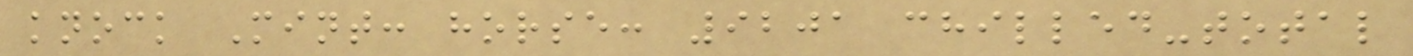knock Mint: horse: 9201 chilled-total
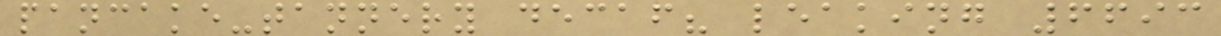pancake-tannery decaf? leaking 6693
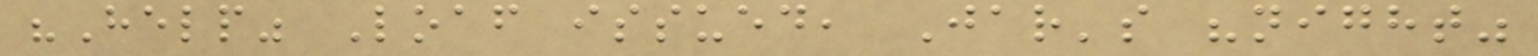"Help" Loaf issued, Jar's "night"
